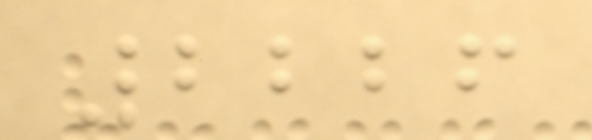2226
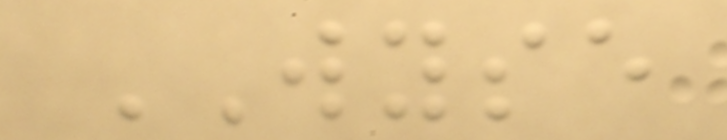WYSE
